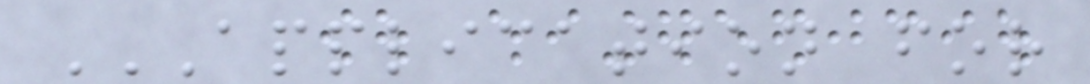APPLICATION FOR
